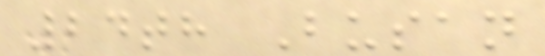24th Busan
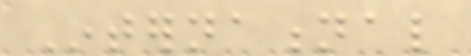International
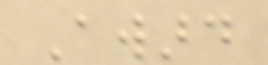Award
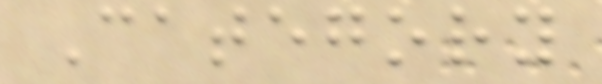Category
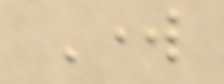Work
